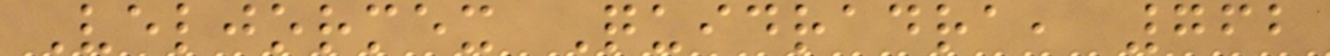Veljormex Quidradra, 762
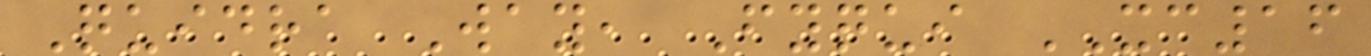Quidra Way, Fyqui XC16
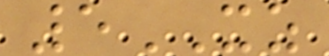5XZ
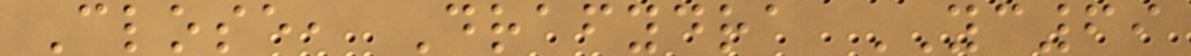Close, Drafydra YC69
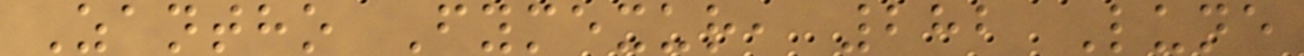Zantho Fymexur, 282 Lune
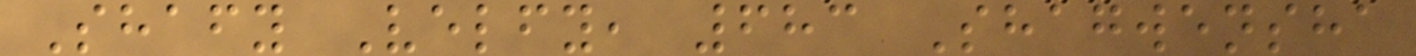Shafy Velfy, 683 Shagwensha
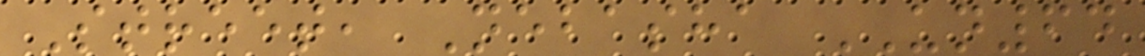Street, Nebasha UN64
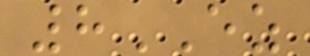8EZ
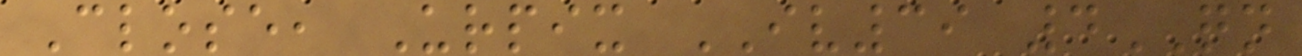Close, Urpix IV39 4QN
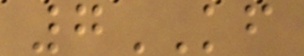7KF
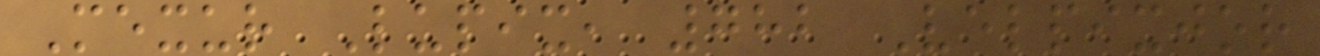Mexur Lupix, 782 Velpixjor
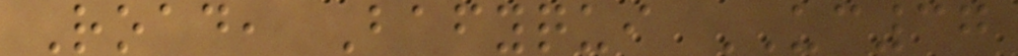Road, Bafyqui UC37
